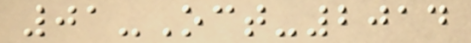01-Oct-2014
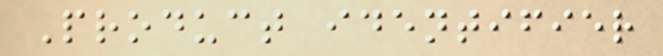Product identifier
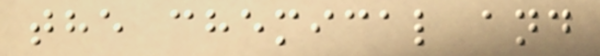the chemical and
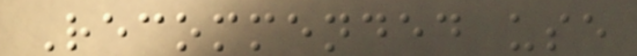Recommended use
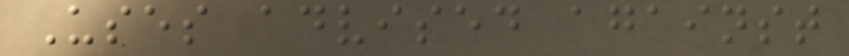Uses advised against
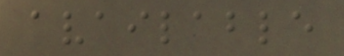available
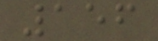156
